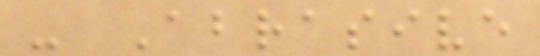- Abrasive
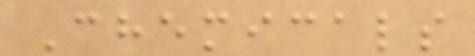Chemicals
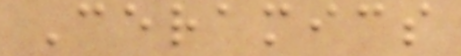Ceramics
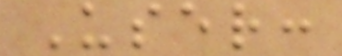User:
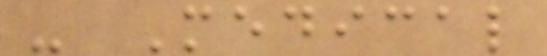- Medical
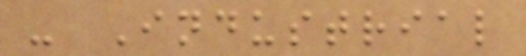- Industrial
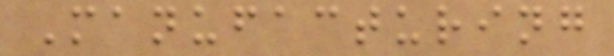Manufacturing
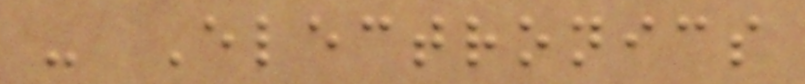- Electronics
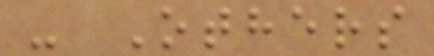- Others
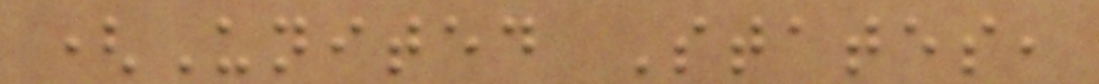(United States,
